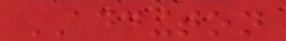ADDINGTON
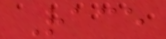Race
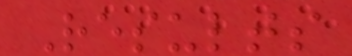Results
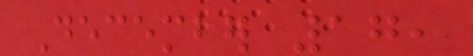December 17,
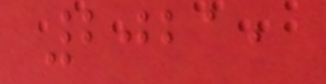2021,
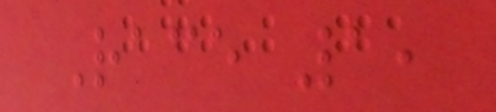Race 1,
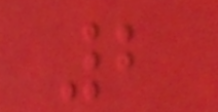2
